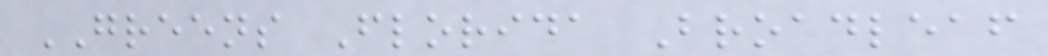GREENS Florida Broadleaf
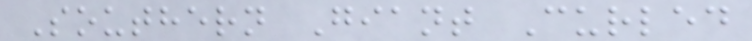Southern Giant Curled
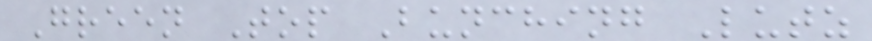Green Top Bunching Lutz
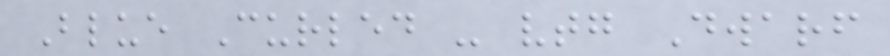Blue Curled - vtg Dwarf
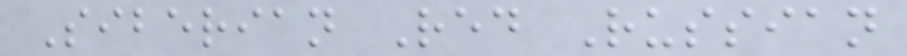Siberian Red Russian
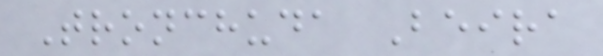Tronchuda Beira
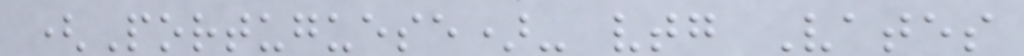(Portuguese)- vtg Vates
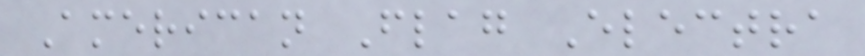American Flag Electra
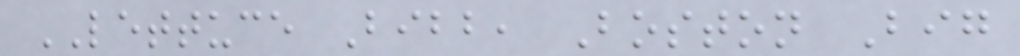LETTUCE Bibb, Boston Big
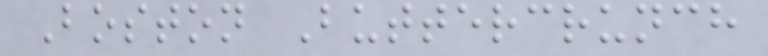Boston Buttercrunch
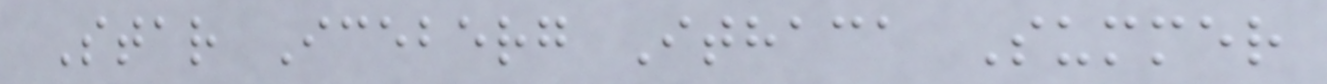Star Iceberg Ithaca Summer
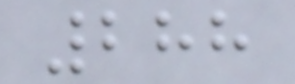288
